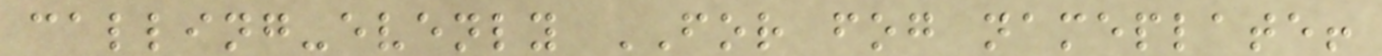calling-evenly FOR fog nameplate!
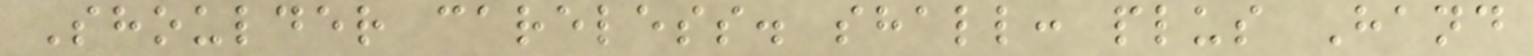Shoulder careless. shall: plus Hand
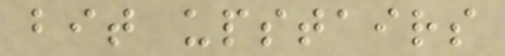bit upstairs
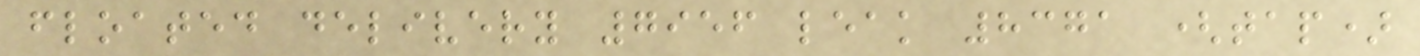floated delivery 7956 leak 8371 (tap)
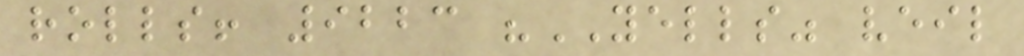rolls! 9223 "YELLS" veil
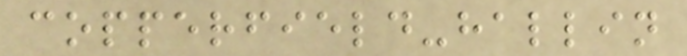copperfield-hallin
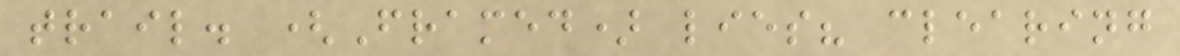trail. (Framed) lies? clearing
